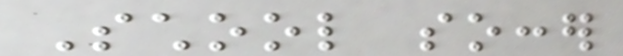School soccer
